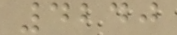4240
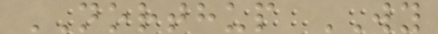NORTHUP WY
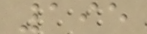195
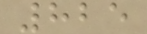825
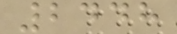2448
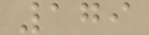179
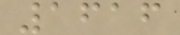1616
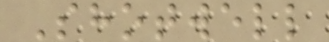Shotwell
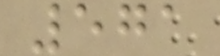571
